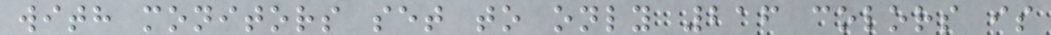with monitors set to only 216 colors is
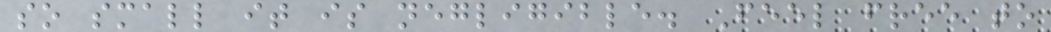so small it is negligible. Feel free to
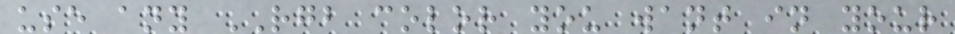use any RGB color you want in your
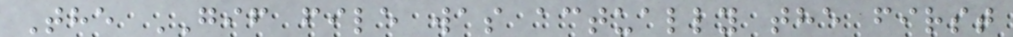The GIF file was actually the first
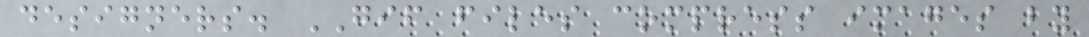designers. GIF files compress images by
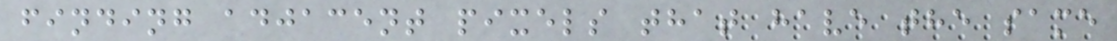finding adjacent pixels that have the same
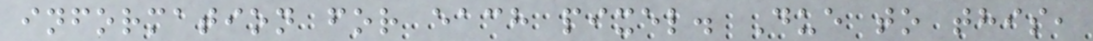information for each pixel. Due to this,
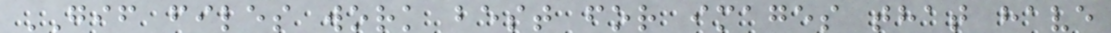GIF files work best for images that have
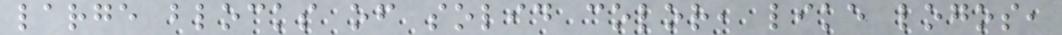large blocks of solid color, like logos,
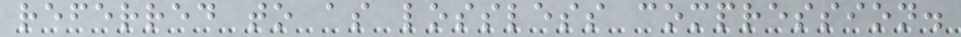referred to as lossless compression.
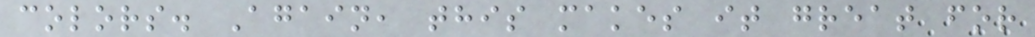colors. Again, this makes it great for
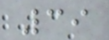39
